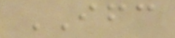IFC
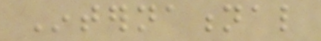International
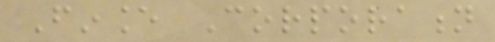Finance Corporation
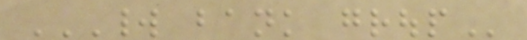WORLD BANK GROUP
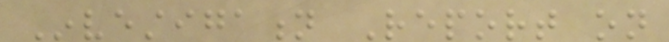Investigation Report on
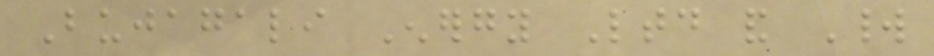Bujagali Energy Ltd and World
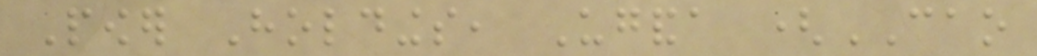Power Holdings, Uganda (CAO
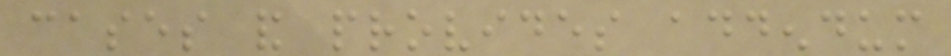cases and provides addendum
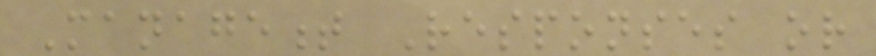Management Responses or
